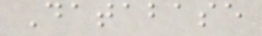Database
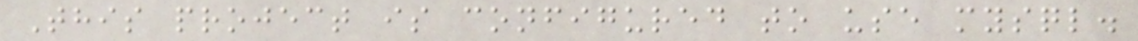This project is configured to use mysql.
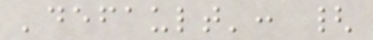'default': {
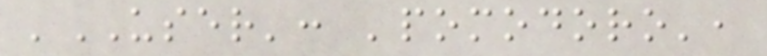'USER': 'pomodoro',
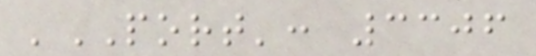'PORT': 3306
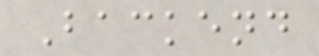Backend
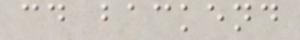cd backend
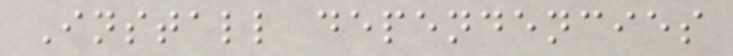Install dependencies
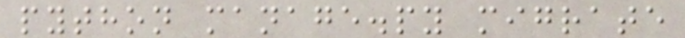python manage.py migrate
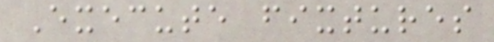Execute fixtures
